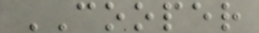COOPER
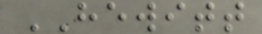HEWITT
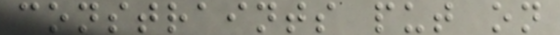constraints put on
